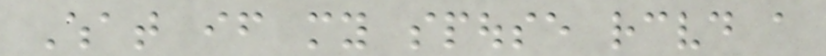What if my spouse received a
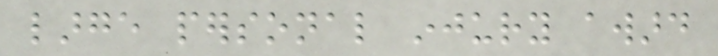large personal injury award
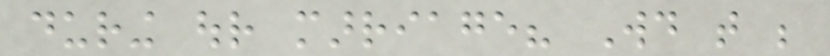during our marriage? Would that be
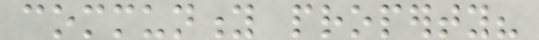community property?
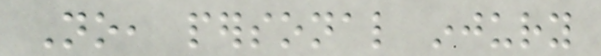No, personal injury
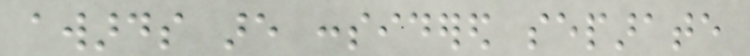awards are considered separate
